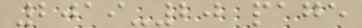2019-20 page
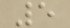5
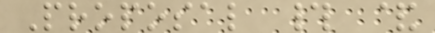Proposal # &
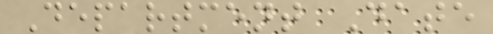Department Date
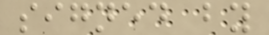signed by
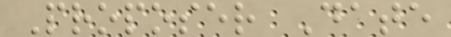Proposer Date
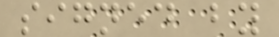signed by
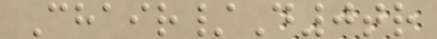Chair/D0tr
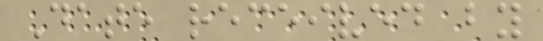Date received by
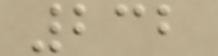232
